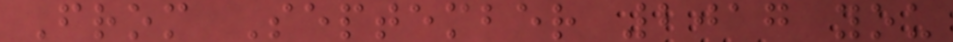From September 2017 you
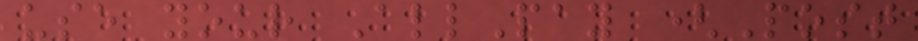use your AllPay (Post
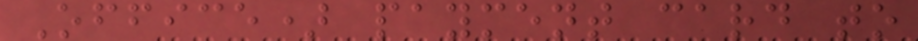Office) payment card to
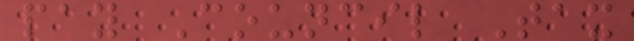pay Council Tax
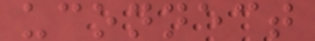uconnect
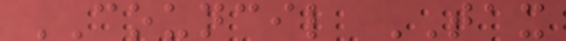COUNCIL TAX
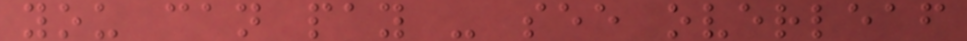you can pay - see overleaf
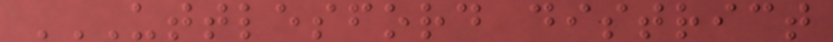UTTLESFORD DISTRICT
